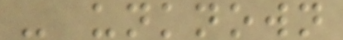- unknown
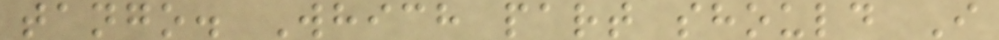tango. Which part should I
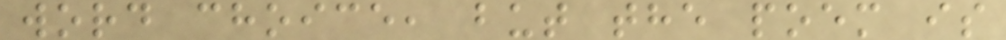word choice, but the poem is
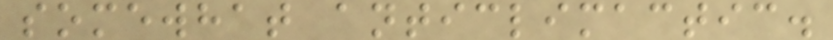somewhat anticlimactic.
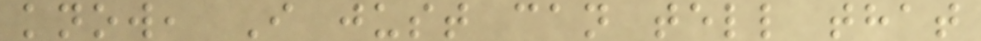know, I just can tell that
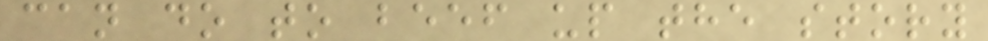can do to beef up the story
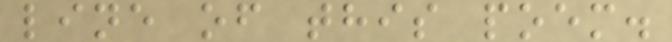line of this poem.
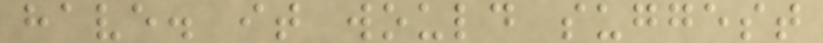have. it would suggest
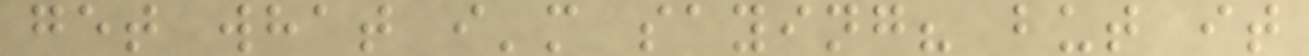get what i'm saying? but it
